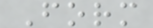Form
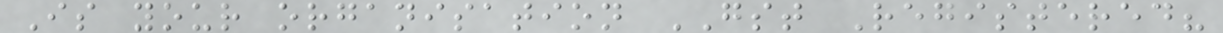Is your organisation GST Registered?
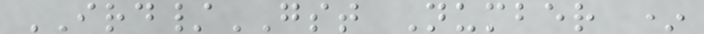IRD/GST Number *
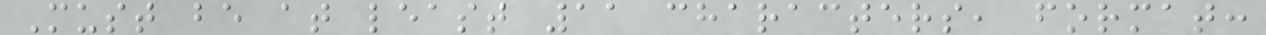Must be at least 11 characters, format:
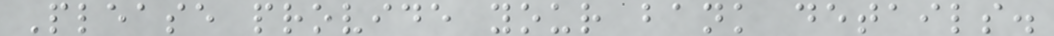Please provide your bank details.
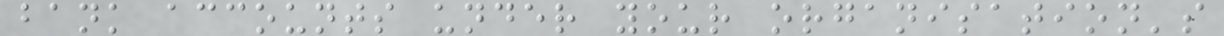bank accounts under your organisation's
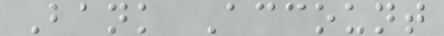Bank Account
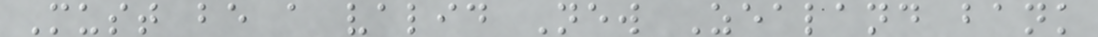Must be a valid New Zealand bank
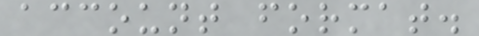account format.
